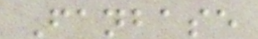Fanbase
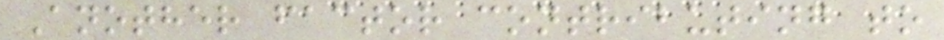Another factor contributing to
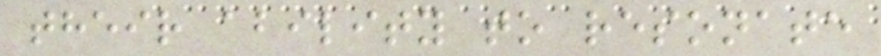their ability to resonate
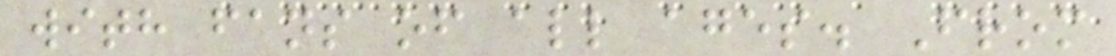with fans of all ages. From
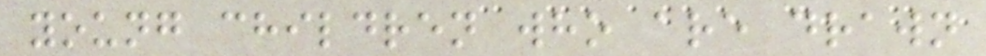young children who are drawn
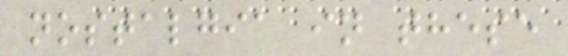nostalgia in these
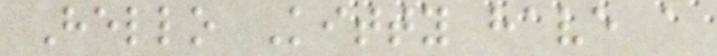Hello Kitty have a
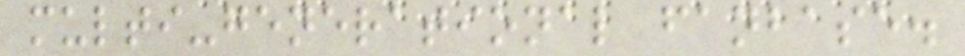multi-generational fanbase.
